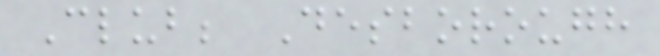Club; Desborough
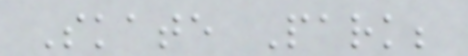Skate Park;
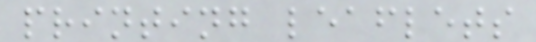printing leaflets
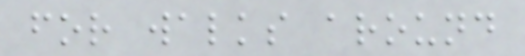for walks around
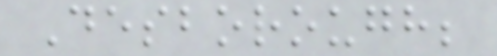Desborough;
